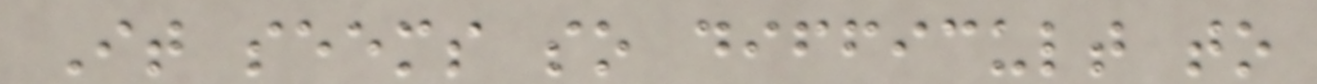It seems so difficult to
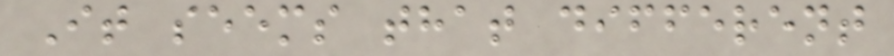It seems that different
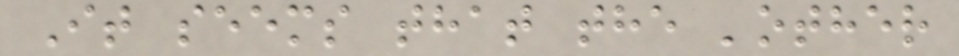It seems that the 'other
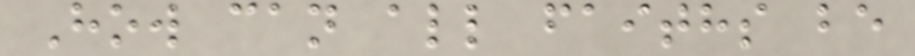How can all faiths be
